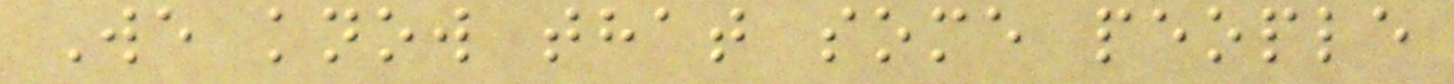We know that some people
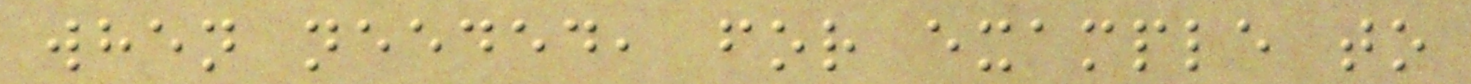when needed, for example to
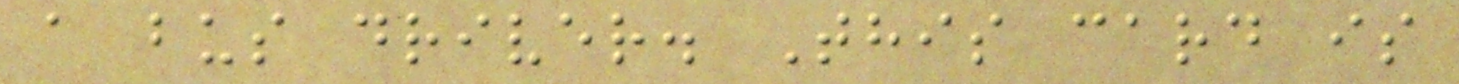a bus driver. This card is
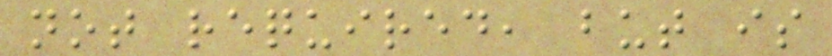not required, but is
